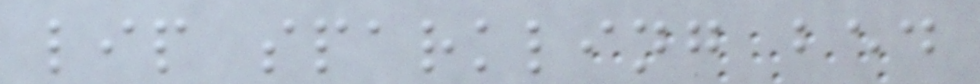lip sparkling bed
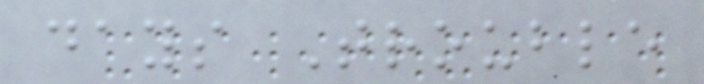days Trouble
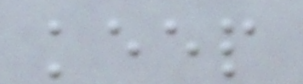keep
